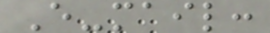E-mail:
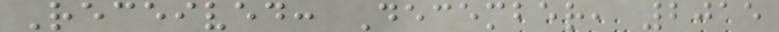Received: December, 2015
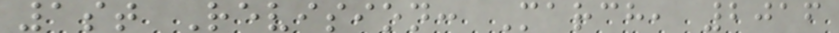1st Revision: March, 2016
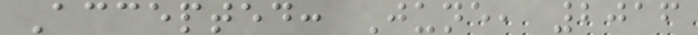Accepted: June, 2016
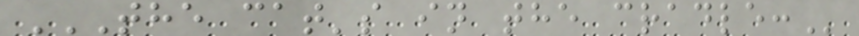THE CAT'S IN THE CRADLE:
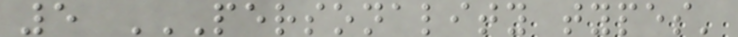5 PERSONALITY TYPES'
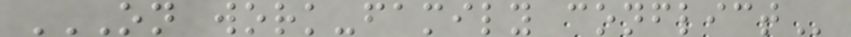ON WORK-FAMILY CONFLICT
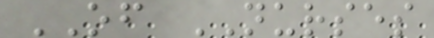OF NURSES
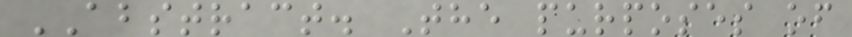ABSTRACT. The purposes of
